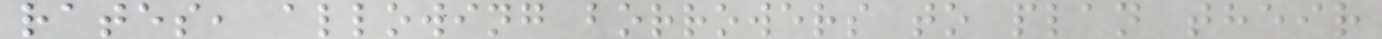rates, allowing borrowers to plan their
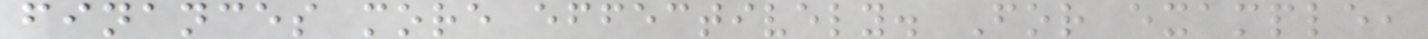finances more effectively. For example,
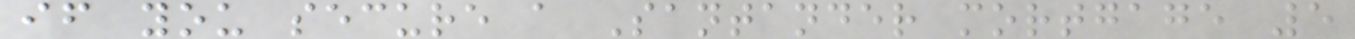if you secure a Santander mortgage 5
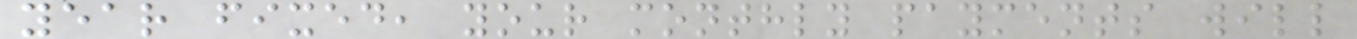year fixed, your monthly payments will
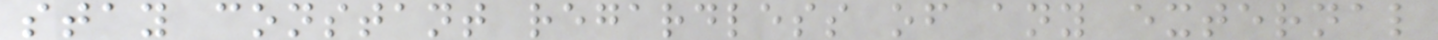stay constant regardless of any external
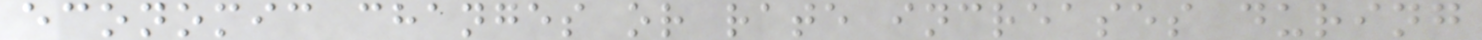economic changes or rate increases during
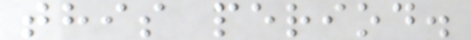this period.
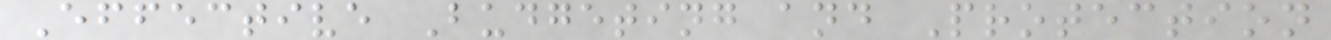Effective Budgeting and Protection
